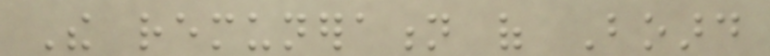The remuneration of Board
